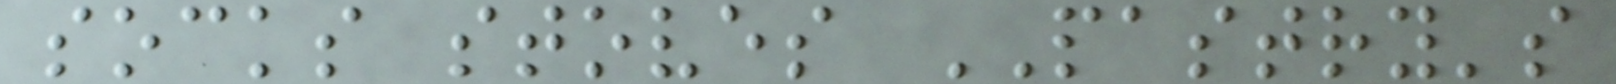socks stoves PASTRY's
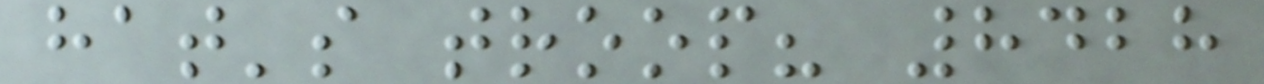hat's troop? 8428
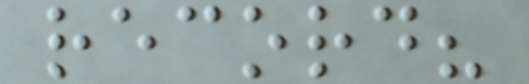record?
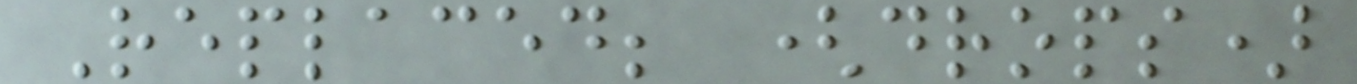Replaced; (drops)
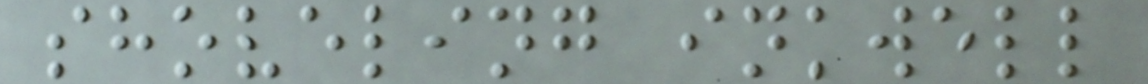shoveling inkwell
